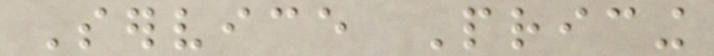Service Pricing
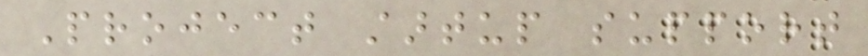Project startup support
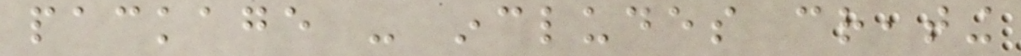package - includes creating
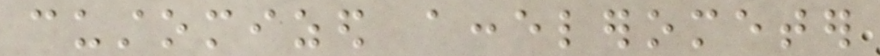customized accelerometer
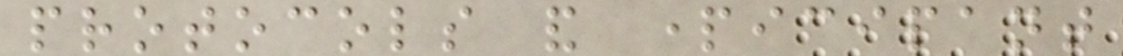protocols and participant
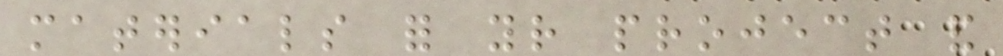materials for your project and
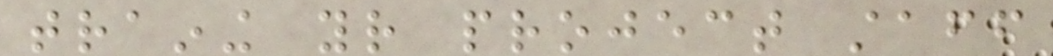training your project staff
